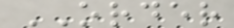ORDER
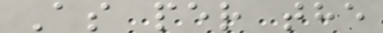As per the
